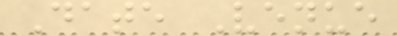Date Venue
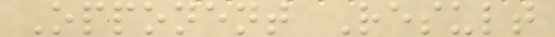Opponent Result
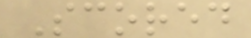Scored
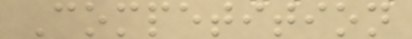Competition
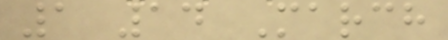1 14 March
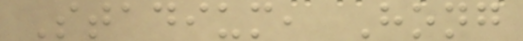Stadium, Hong
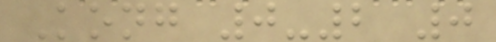Kong 0-2 0
